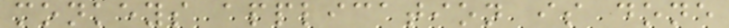monkeys application is done
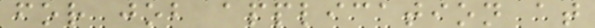for job application at
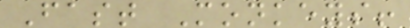Fast Monkeys!
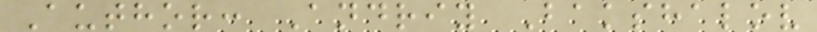Author: Andriy Bakshalov
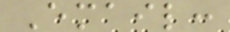Email:
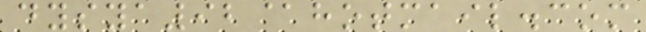dysya92@hotmail.com
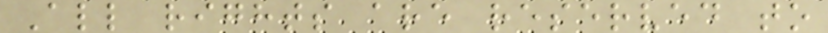All rights are reserved to
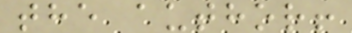the author!
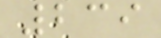239
